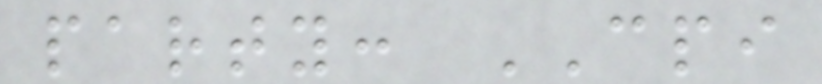party: CPI
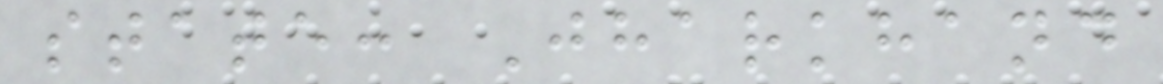state: Jharkhand
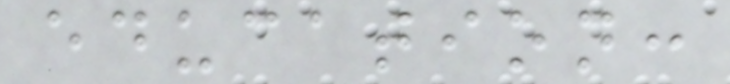education:
